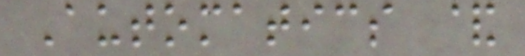Automatics &
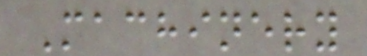Machinery
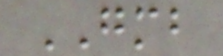GMB
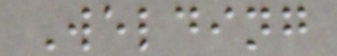Welding
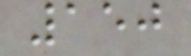150
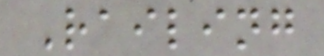Railing
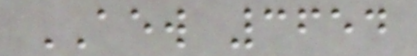AEW 3654
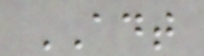ADT
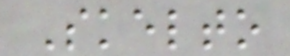Skelto
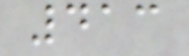413
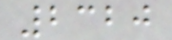2320
